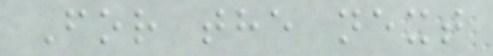For the next
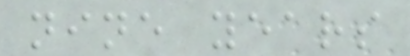nine years
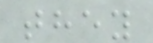they
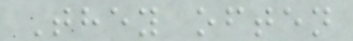They often
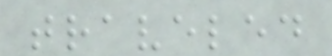traveled
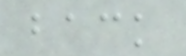back
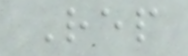Rep
